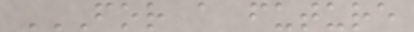FOR A FUTURE
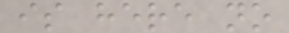is here no
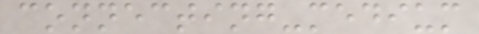connecting-medium
